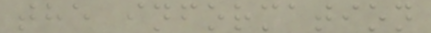the information
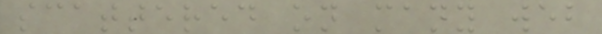scattered on many web
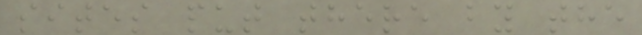sites put there by the
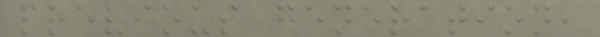previous generation,
